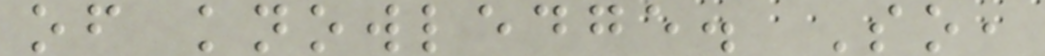of knowledge. So,
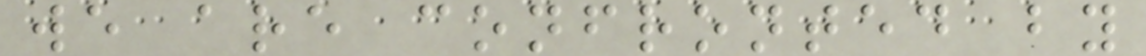we are confronted by
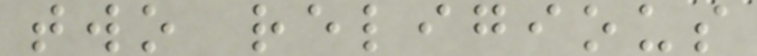two religious
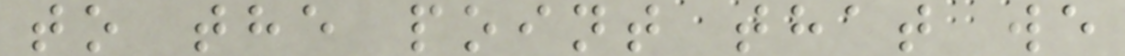to the point that we
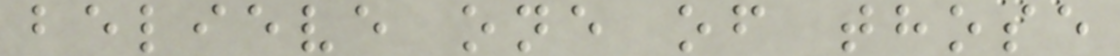believe one of those
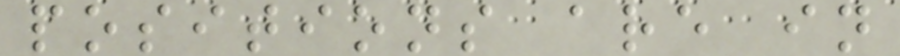positions are in
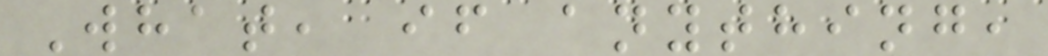What, if anything,
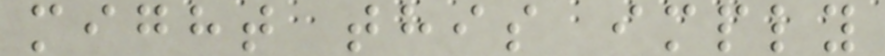might this imply
